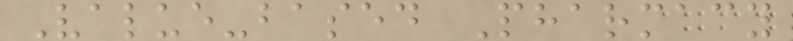Value-based Pharmacy
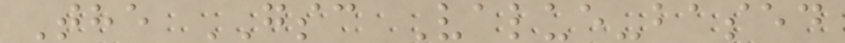The GSC Value-based
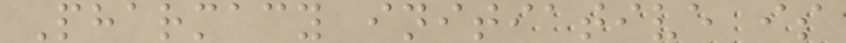Pharmacy initiative is
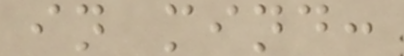in mind:
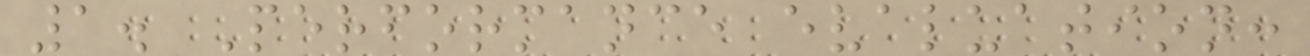1. Performance evaluation:
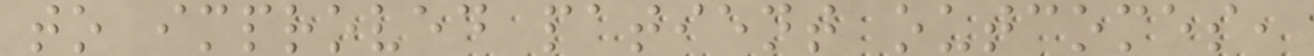to improved patient outcomes,
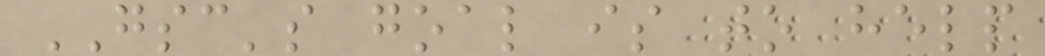GSC's goal is to help
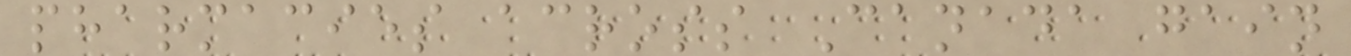pharmacies across Canada gain
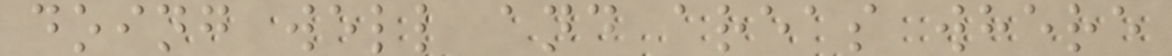doing well and areas where
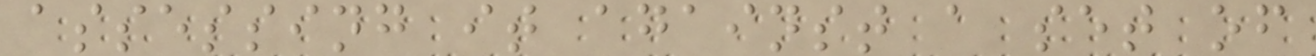assessing it against a set of
